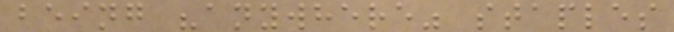being "anywhere" staples
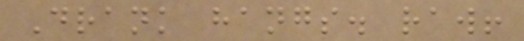Drank hangs. raw!
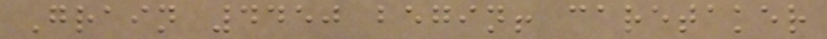Grain 4450 begin! caretaker
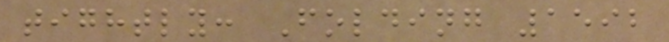tightly: Folding 1592
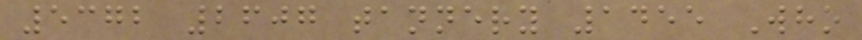5372 2607 tannery 1455 Who
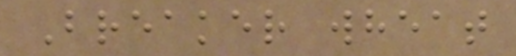Breaker wheat
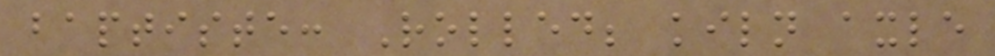baptiste: Rolled; kiln axle
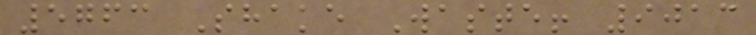5763 Shake Waste! 9013
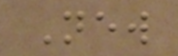New
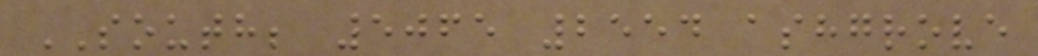SOUTH; 5065 2554 ashgrove
